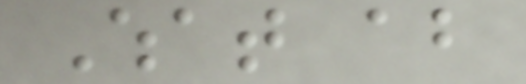What about
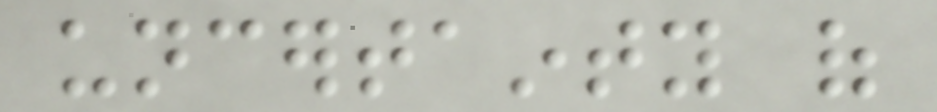uncertainty of
